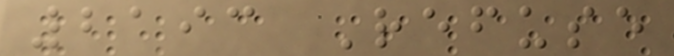2193 Refuse
